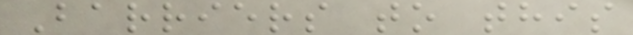Barriers to this
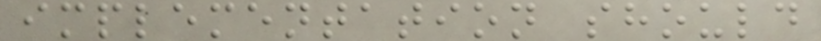implementation should
